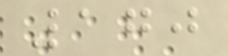170
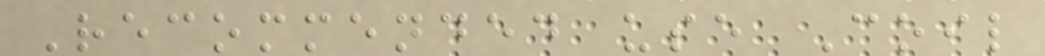Recommended use Coil
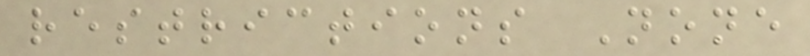restrictions None
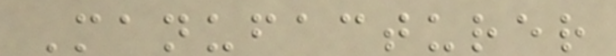Manufacturer
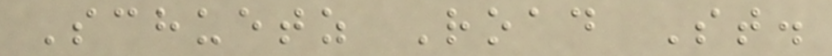Schuetz Road St.
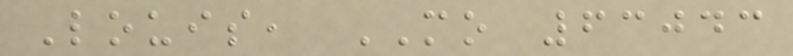Louis, MO 63043
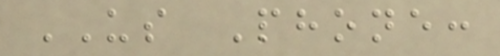US Phone:
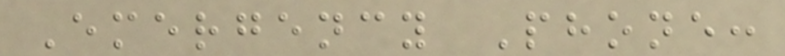Emergency Phone:
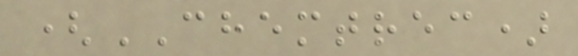(CHEMTREC)
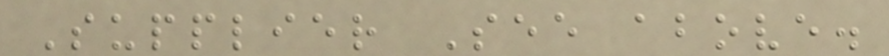Supplier See above.
